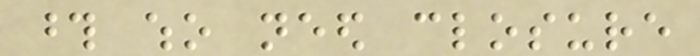those who need closure
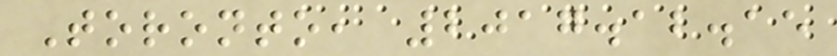Toronto, 2017.12.15
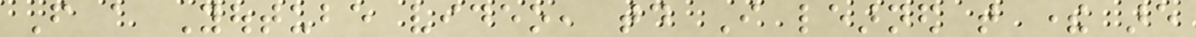From a Youtube video, today I learned that there are
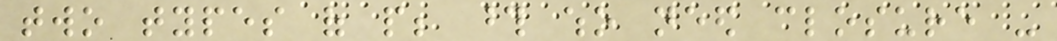two types of people; those who need closure -
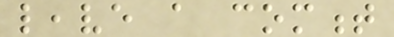leave a comment
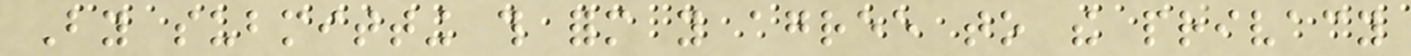By submitting this form you agree to the privacy
